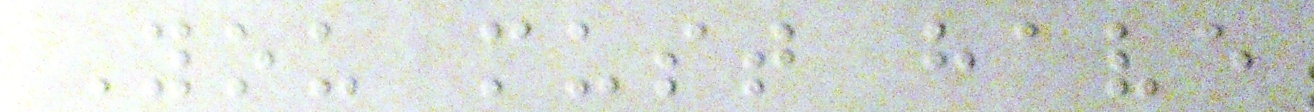You must have
